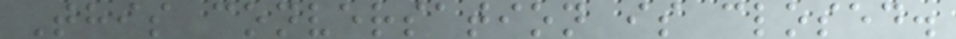This conversation is closed.
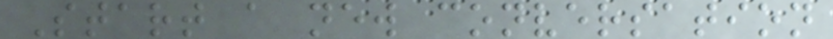Start a new conversation
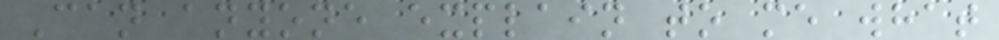Can anyone explain to me what
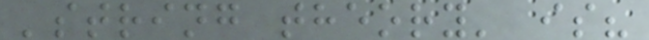'string theory' is?
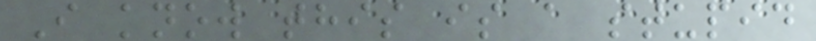I know this is a stupid
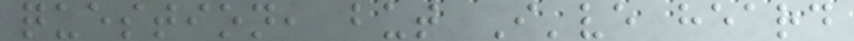question, but I've heard
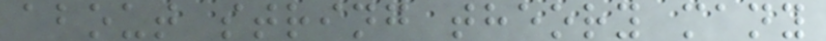about string theory many
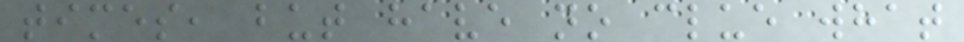times, but have no clue what
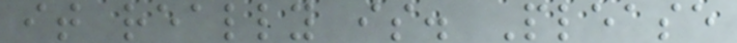it really is. Please
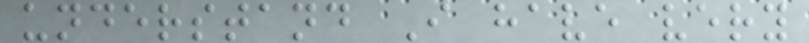understand I have very
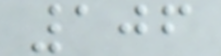106
